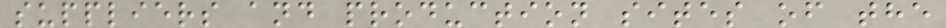suppliers and production sites of the
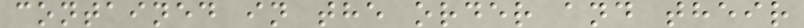contained in the order and their
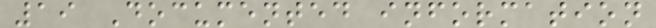19 Documented information
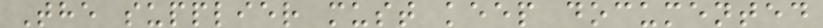The supplier must keep documented
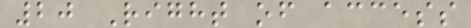20 Right of access
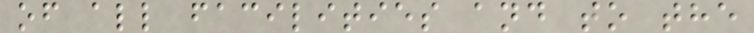of all facilities and to the
